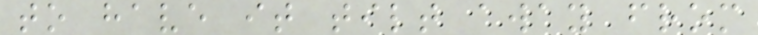to have it tilt away from
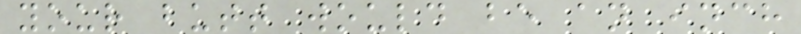your butt would be an inch
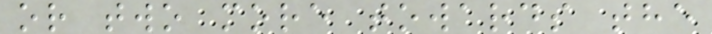or two more towards the
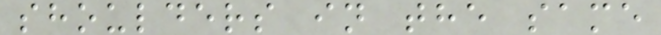shoulders in the same
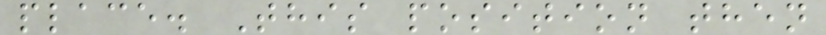place. This position then
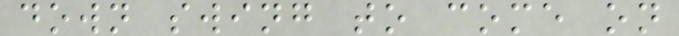down swing to come on
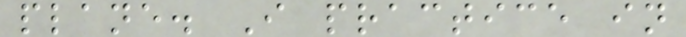plane. I practice in
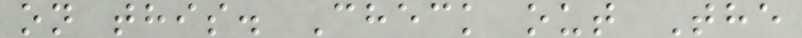on this. Check out The
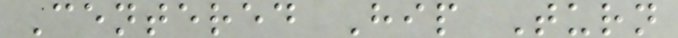Centered Hip Turn
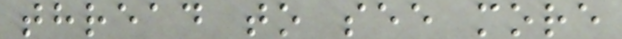thread to see more
